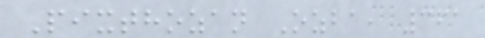Pixthozan Ozba, 361
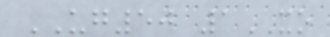UG50 1XO
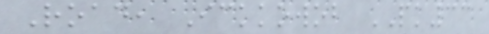Road, Ickkowob PK33
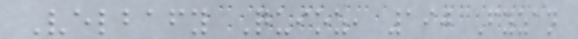Velbafy Quioz, 190 Fyzan
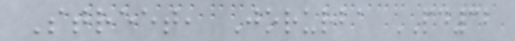Street, Jorurba PD32
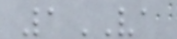1VA
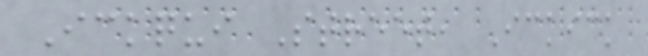Ickqui Street, Ickick
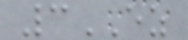3EZ
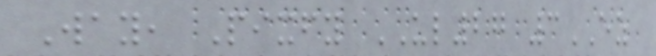Way, Pixfy UL27 3EZ
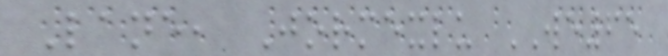Lane, Jormexlu WE65
